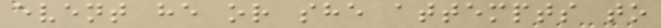event he or she attempts to
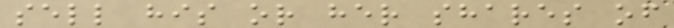sell his or her shares of
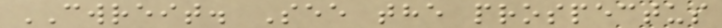CWREIT. See the prospectus
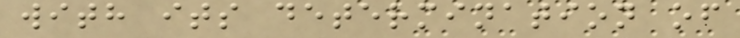with its determination of
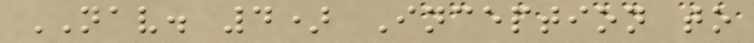NAV. 4) Inception to
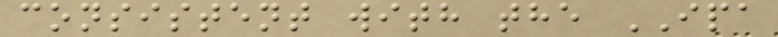consistent with the IPA
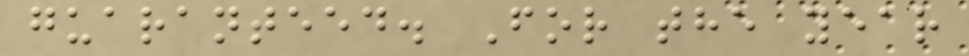guaranteed. For the year
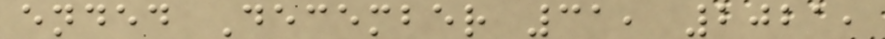ended December 31, 2021,
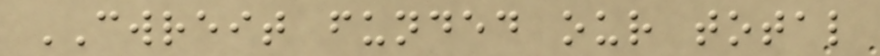CWREIT funded our total
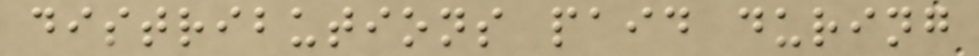distributions paid during
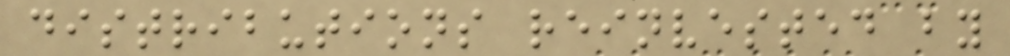distributions reinvested by
